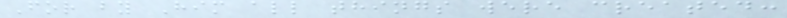For by Him all things were created:
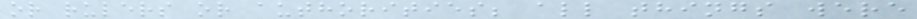or rulers or authorities; all things were
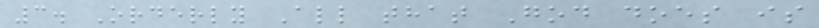3. Orderly All that God does is
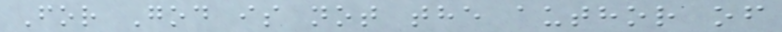For God is not the author of
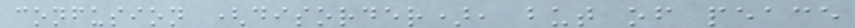confusion (disorder), but of peace
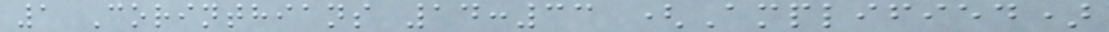1 Corinthians 14:33 (Amplified)
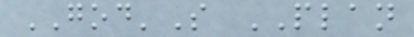GOD'S PLAN
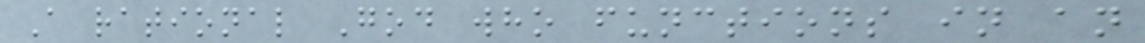A rational God who functions in an
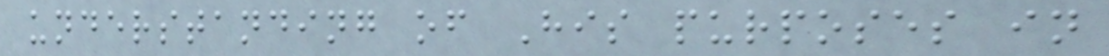understanding of His purposes in
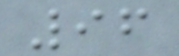96
